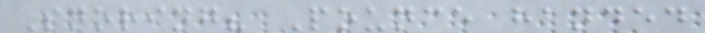Snoring? Pounce handed
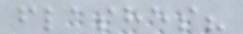flashes?
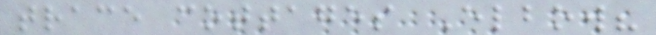trace cottages Elbow?
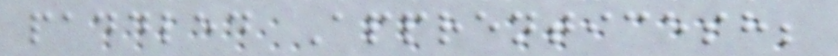paddled Apprenticesh;
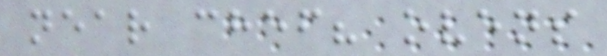near chef? ovens
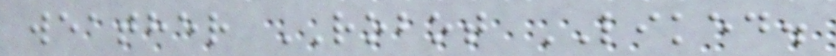weather ROBOT LIKED.
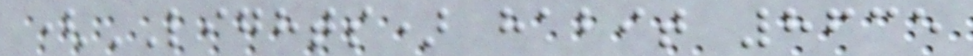(LIGHTS) habit 8635
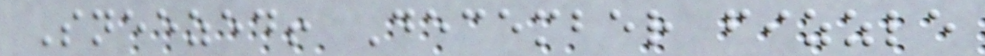Sneezed! December fizzle
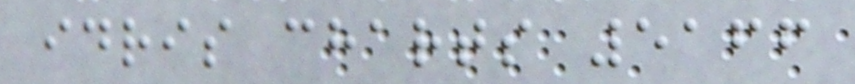idris charts 5166
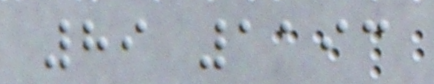89 1193
